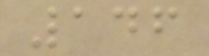146
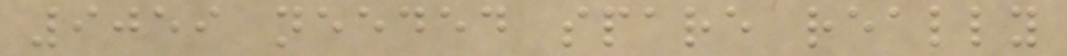9059 needed spare really
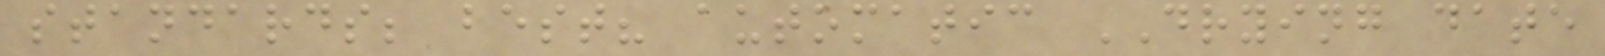standards; best? automatic DRYING date
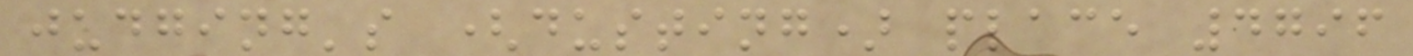judging's (dusting) place 4796
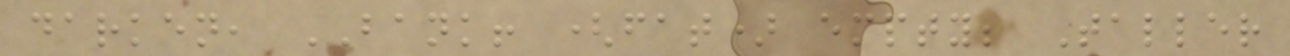darken, BANK! (fat) empty; Taller
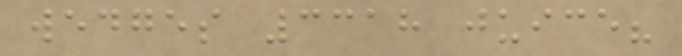wedges 3318 juice?
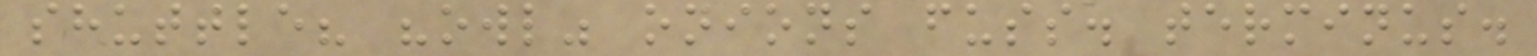shuttle? "owl" onions fuss. terminus.
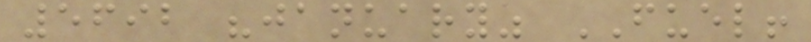5692 "january" FUEL!
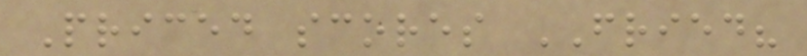Priced scores FRIED?
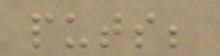puts;
